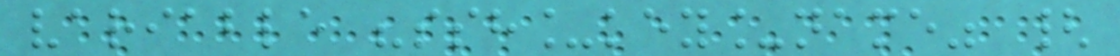variable "ssh_key_name" {
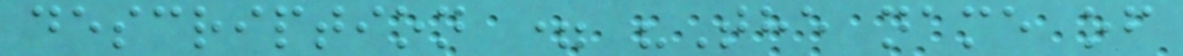description = "The name of
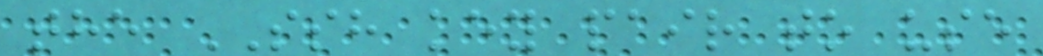the SSH key pair to use
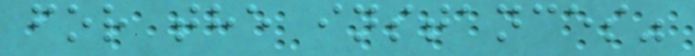for the instances"
